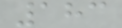183
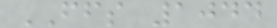FFS 1044
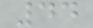44
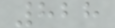828
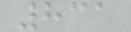831
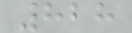828
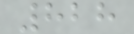828
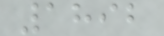1892
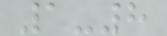1-8
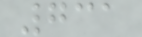731
